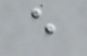e
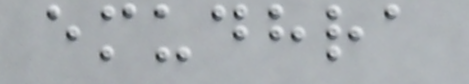emudhra
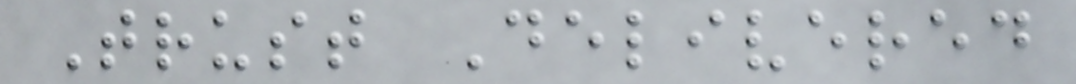Trust Delivered
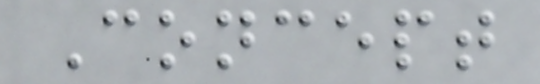Concept
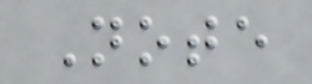Note
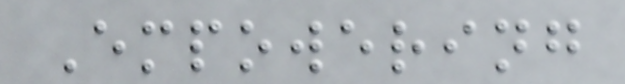Empowering
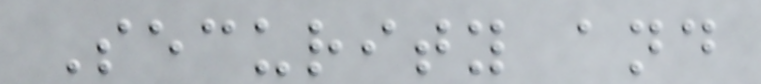Security and
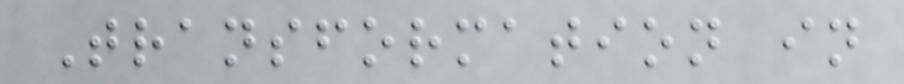Transformation in
